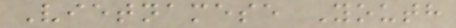Vietnamese Youth
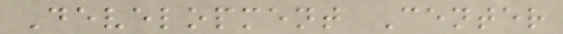Development Center
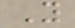Y
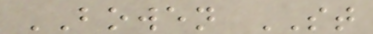BOWEN ST
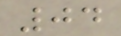04
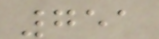751
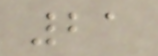21
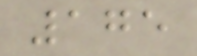175
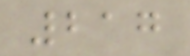217
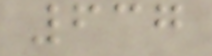637
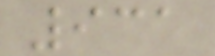931
